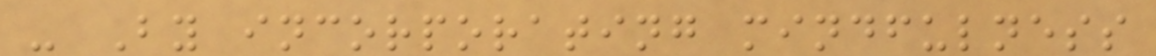- By incorporating mindfulness
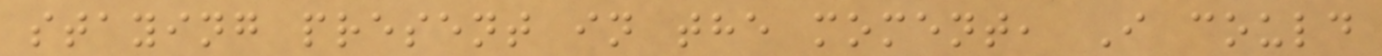staying present in the moment, I could
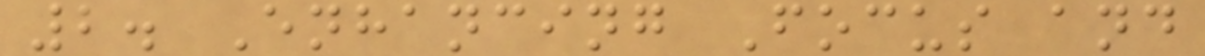2. Enhancing Focus and
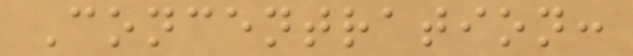Concentration:
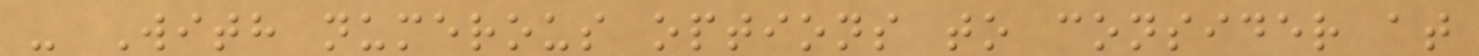- With numerous options to consider at
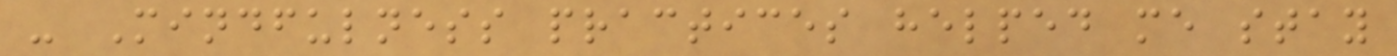- Mindfulness practices helped me stay
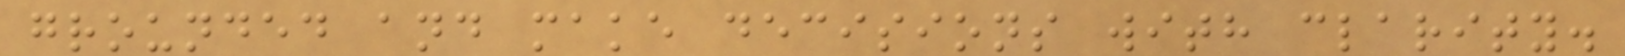grounded and make decisions with clarity.
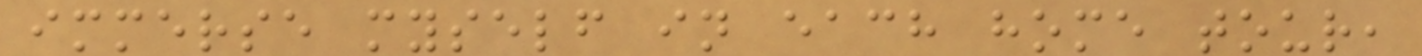immerse myself in each home tour,
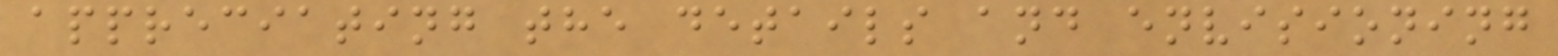appreciating the details and envisioning
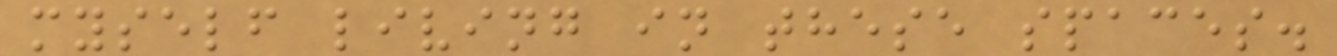myself living in these spaces.
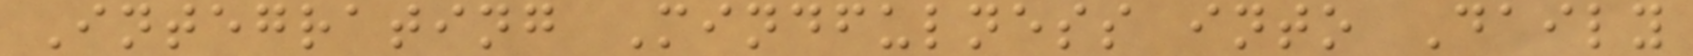Integrating Mindfulness into Daily
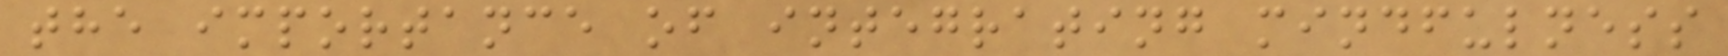the importance of integrating mindfulness
